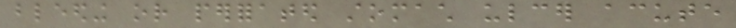bleeding or perforated stomach ulcer acute
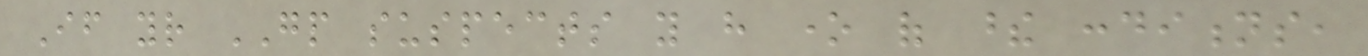If your GP suspects you have one of these conditions,
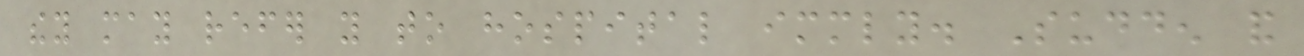they may refer you to hospital immediately. Sudden and
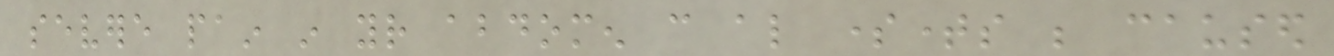severe pain in your abdomen can also sometimes be caused
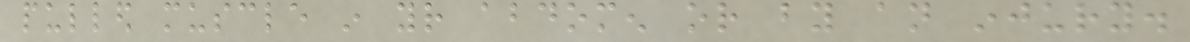pulled muscle in your abdomen or by an injury.
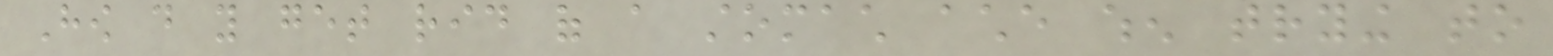How do you get rid of a stomach ache when trying to
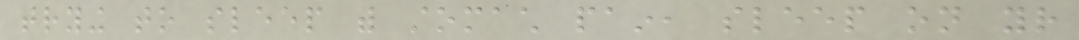trying to sleep with stomach pain, sleep on your
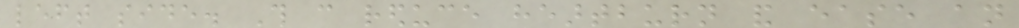left side. This can reduce heartburn and ease an
